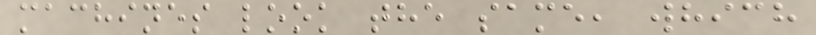machines look the same, which
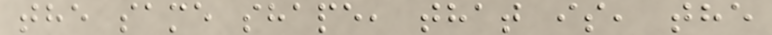the same shape, that is, the
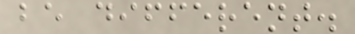be different.
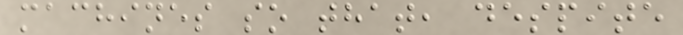machines so that, despite
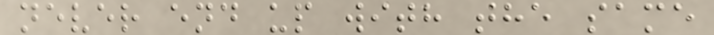never end up with the same
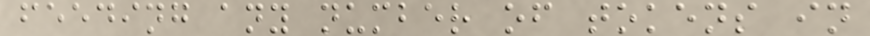feeding any number of tokens in
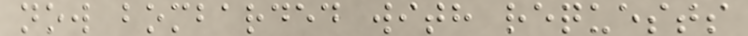now bombarded with requests
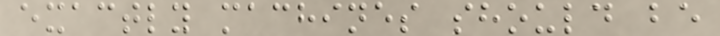exactly machines should be
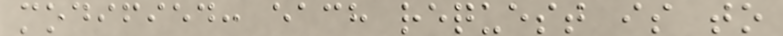modified: each request is to
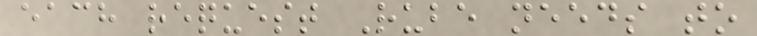each request Rube needs to
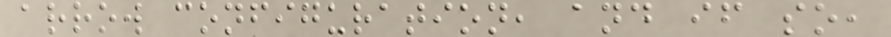arrow configuration, and if so,
